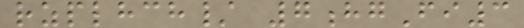rzplhch/ 7hgFi3
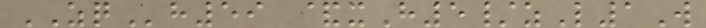ZQh59 &xH5/zL1W
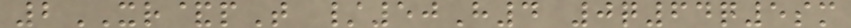2XR&pT /50H4 0q64q5sm
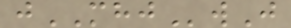jMHJwJ
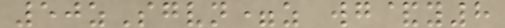50zSgvn=z wg&y8
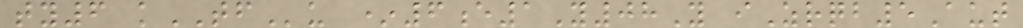ty6 kTFu *6e1Y08Y iZrqb5Aut
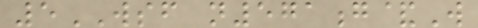5WSF n571g&W
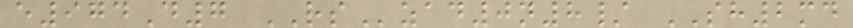e974D7 RSzad0n8/ SH2md
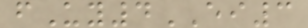fUy4EI3
